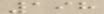198
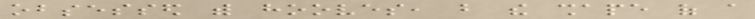obsessed with hooves, but the shape of a
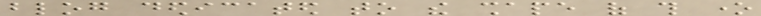blog dedicated to the shape of this one
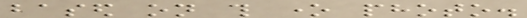based on this one photo.
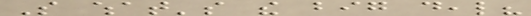So what's the big deal?
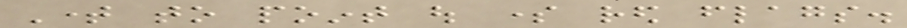Time to point out some red flags.
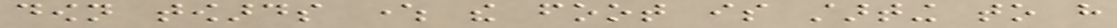down towards where the foot is starting to have
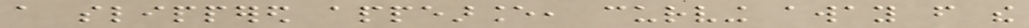a slippered appearance, curving away from the
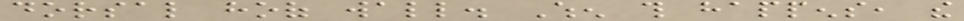dorsal hoof wall. When this happens, the
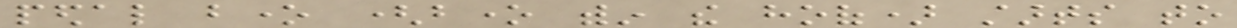pedal bone (bone within the hoof) starts to
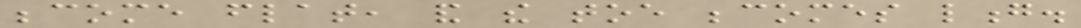become flat, and the toe becomes long.
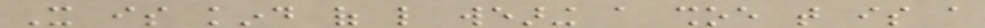It is kind of like wearing a shoe that is a
